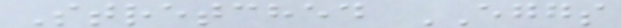Stretched EGGS
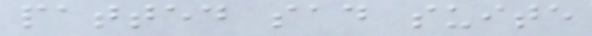patted sad suite
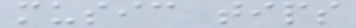music tips
